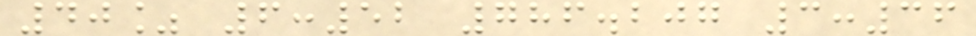40% 6:52 786.207 3:36
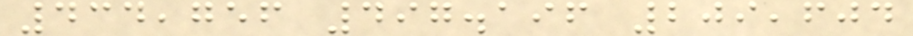434,756 497.196 209,604
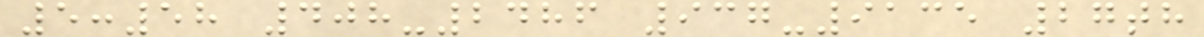5:58 408-2486 937-9135 27th
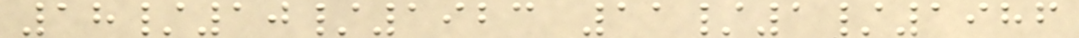18/10/1923 11/1/1986
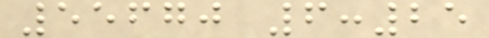55670 6:25
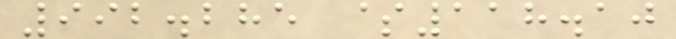992.285 $118.10
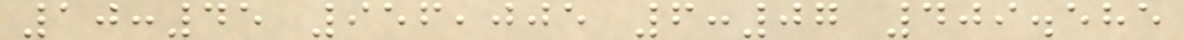10:45 956,005 6:07 409.585
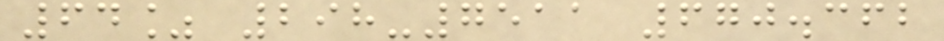64% 298-7511 670.362
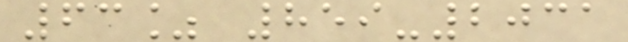63% 859-2031
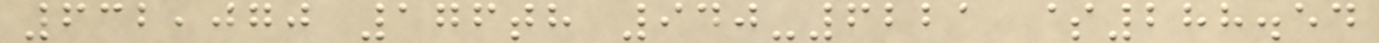632,070 176th 940-6221 $288.54
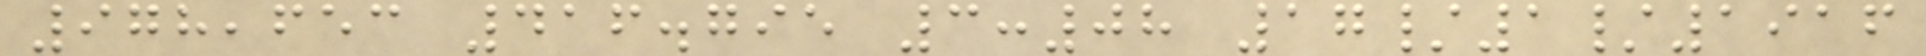978,653 416.795 3:08 17/1/1916
